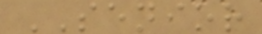SENIOR
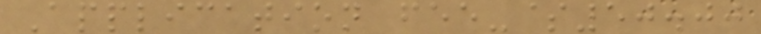Application fee-$50.00
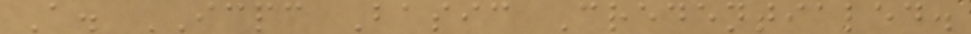A. ICPC Basic Credentialed.
